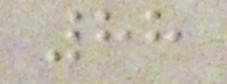88
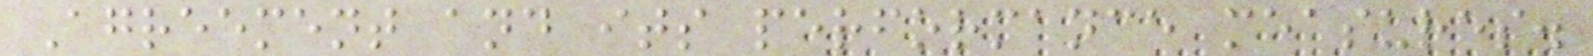Agreement and its performance measures.
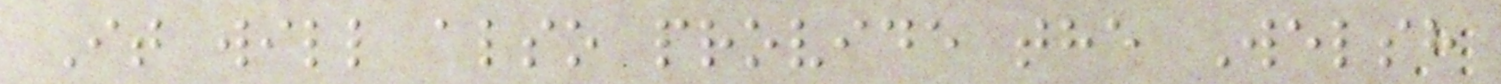It will also provide the Welsh
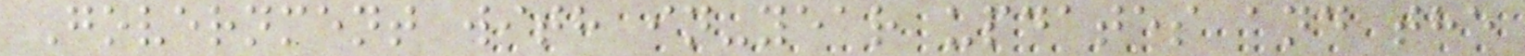Government with in-year updates and the
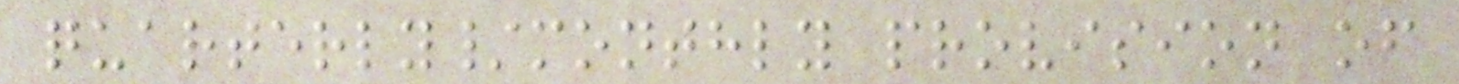quarterly/monthly provision of
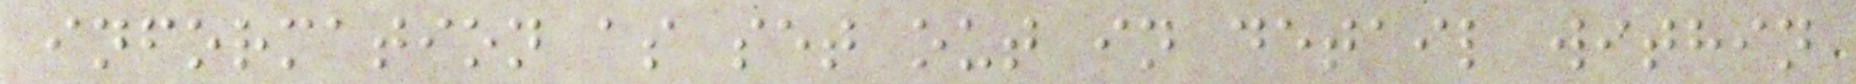information as set out in detail within
